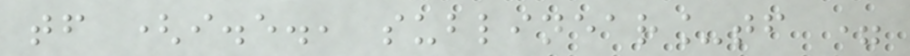tf (i.e., sublinear_tf =
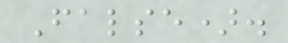False).
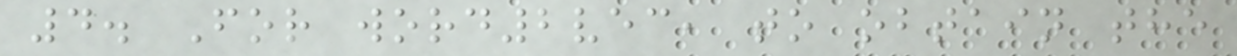4. For word2vec, to obtain the
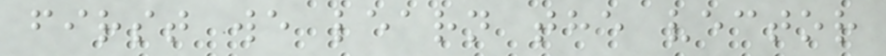first we learn the vector
